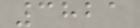3821
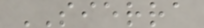SIERRA
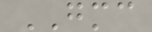GMC
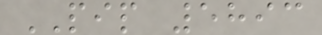PIP 5893
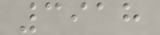3918
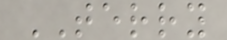TERRY
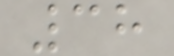38
